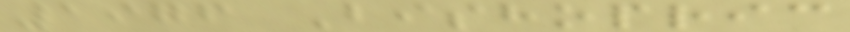1976 Bishopric
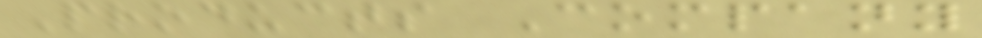Products Company
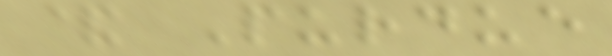& Purdue
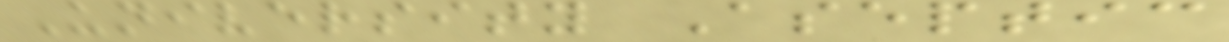University Aseptic
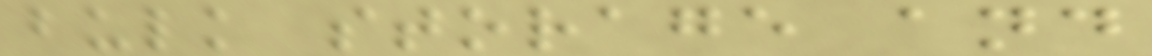bulk storage and
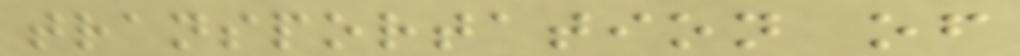transportation of
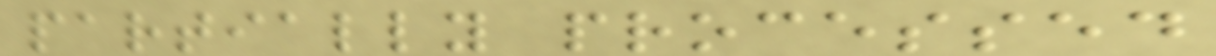partially processed
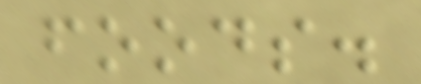foods.
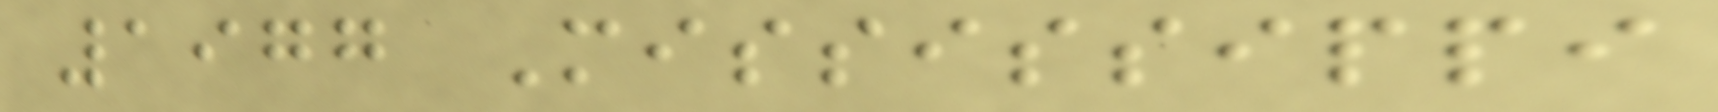1977 Mississippi
